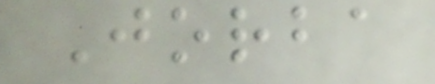Jorba
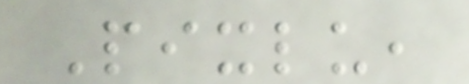Pixlu,
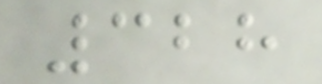328
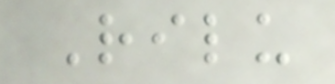Rilu
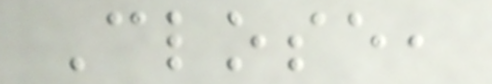Close,
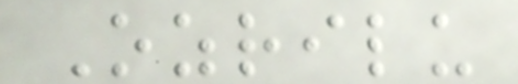Ozrilu
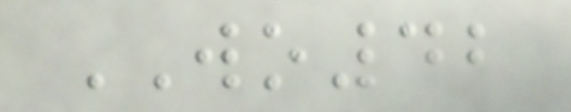WO42
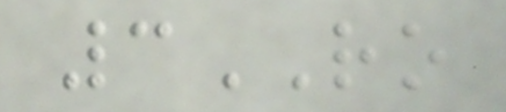3RO
